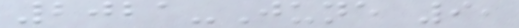2021-June 9,
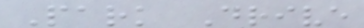Park Drive
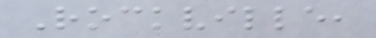Rockville,
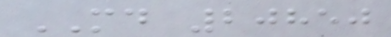MD 20850
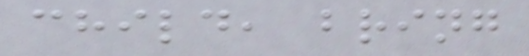child, bring
